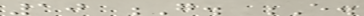10 G. E.
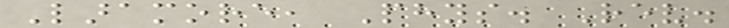Laramore, Phys. Rev.
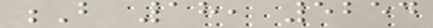B 18, 5254
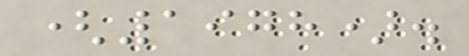(1978).
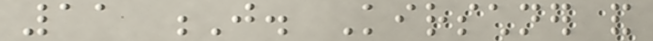11 J. Kirschner and
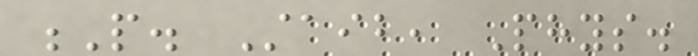P. Staib, Phys.
